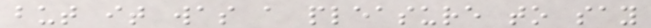but it was a pleasure to say
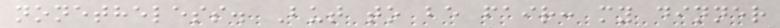nonetheless. But to be fair: my dinner
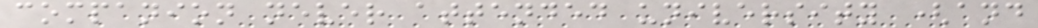companion never attended university (and
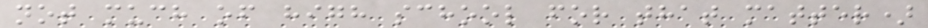not much of high school for that matter)
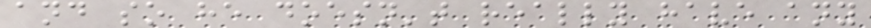and so he doesn't really have any
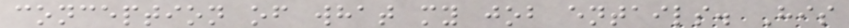conception of what my job entails. His
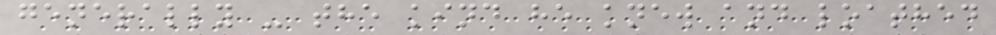generally - the kind he knew and loathed
